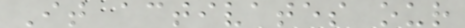It activates our
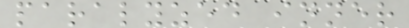paralyzed inner
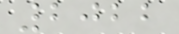2022
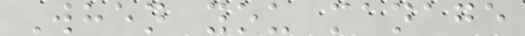When you manage
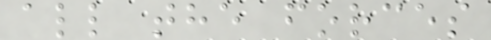all the forces
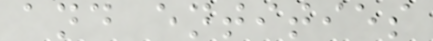and entities
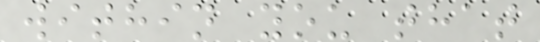within you that
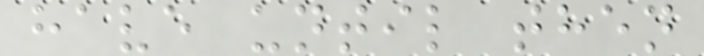have until then
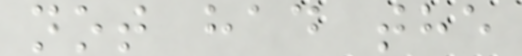not had the
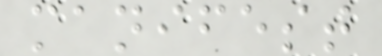manifest
